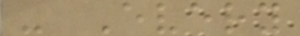- Every
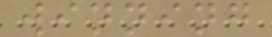winning
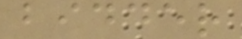bidder
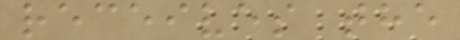receives the
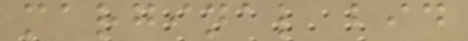marginal bid
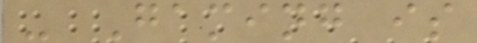- Gaming is
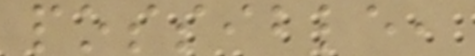possible,
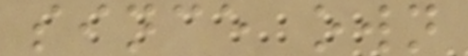since own
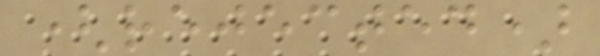(rejected)
